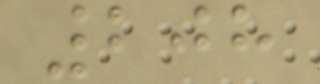208
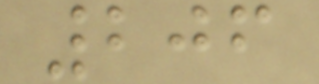206
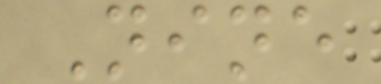Nine
